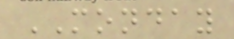MONDAY
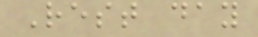Rest day
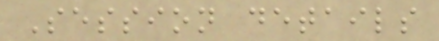Session details
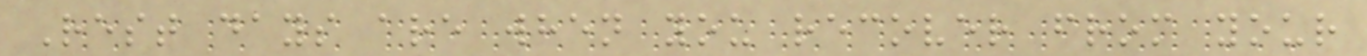Rest days are when you recover from your
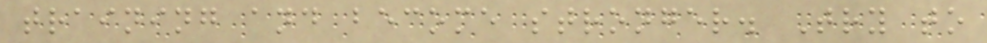training and become stronger. Try to
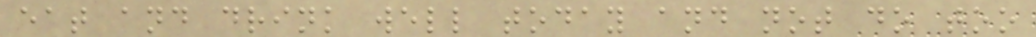eat and drink well today and not do too
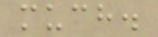much.
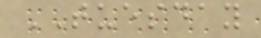TUESDAY
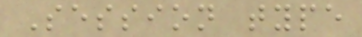Session type
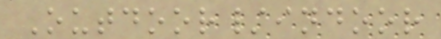Outdoor/indoor
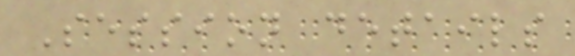Session details
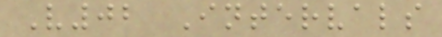V02 Intervals
